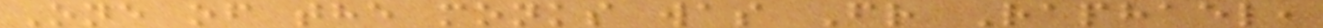One of the monks was Fr Raphael,
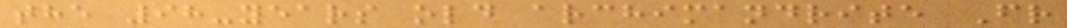the 98-years old archimandrite Fr
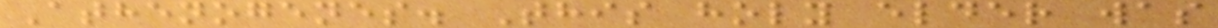Athenogenes. This holy elder was
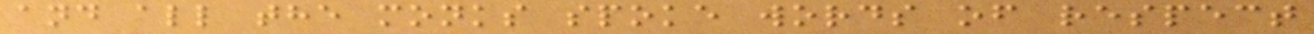and all the monks spoke words of respect
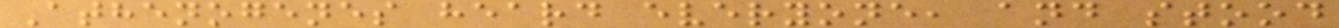Athenogenes heard everyone, and stood
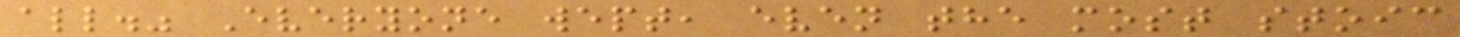all." Everyone wept, even the most stoic
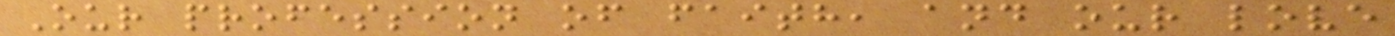Our profession of faith, and our love
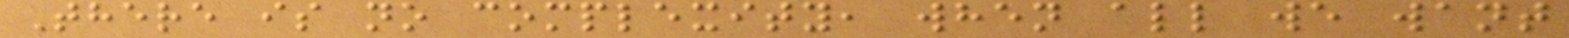There is no complexity, when all we want
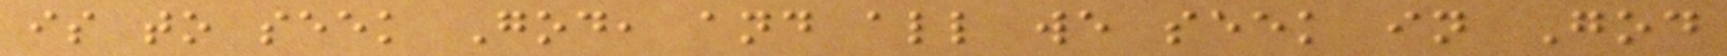is to seek God, and all we seek in God
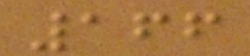166
